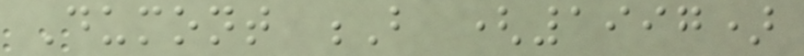Dumont B (1997)
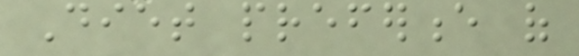Diet preference of
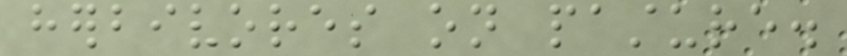herbivores on pasture.
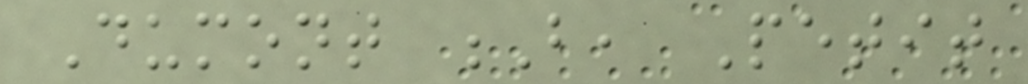Dumont B, Petit
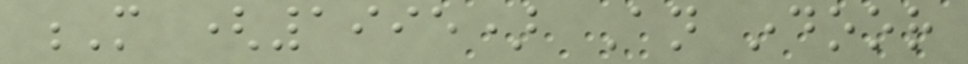M (1995) An indoor
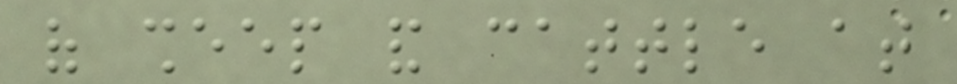of sheep and cattle at
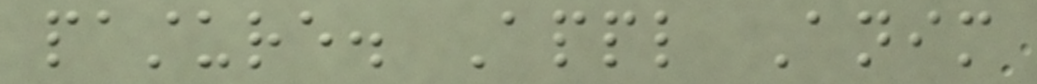pasture. Appl Anim
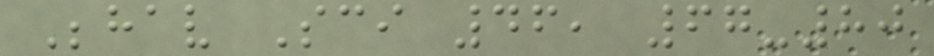Behav Sci 46, 67-80
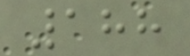188
